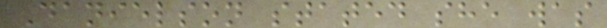Danielson stated she was
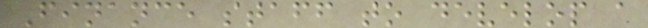Finance staff to develop a
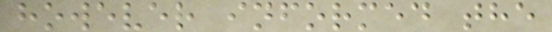however informed the
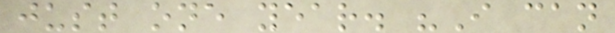just one year. "I can
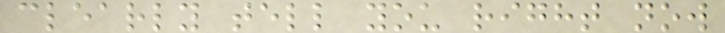clearly tell you right now
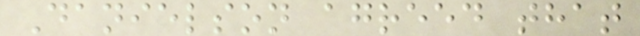Danielson agreed that
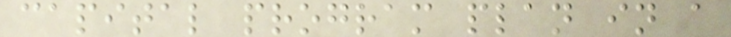capital program plan in a
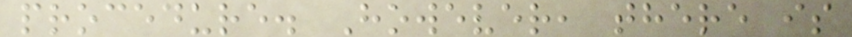procedure. However, there is
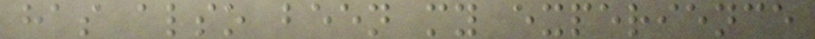has also been my experience
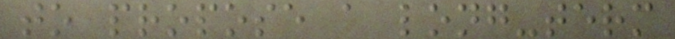to propose a long-term
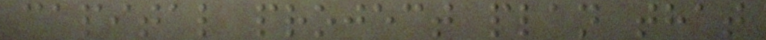capital project plan that
